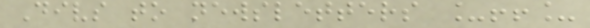Divs to newsletters _!!_
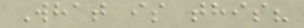What is this?
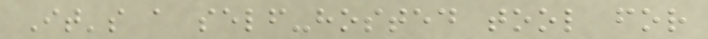It's a self-hosted tool for
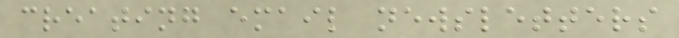creating email newsletters
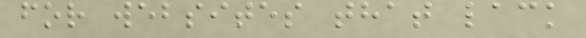for websites that lack
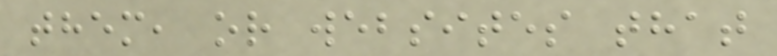them, or websites that
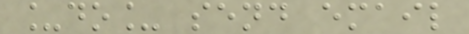_do_ send email
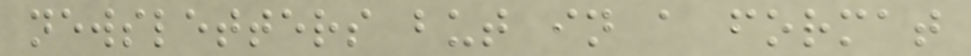newsletters but in a format
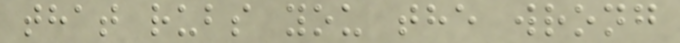that rubs you the wrong
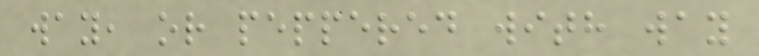way, or peppered with way
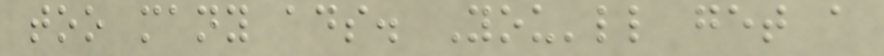too many ads. You'll get a
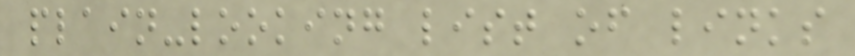plain-looking list of links
